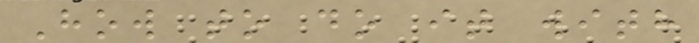How to do it with
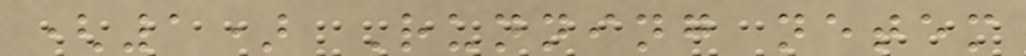(1) Running netem
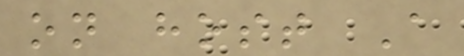on host A
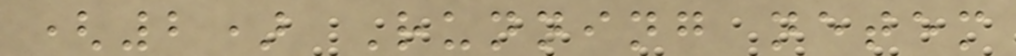(2) Running netem
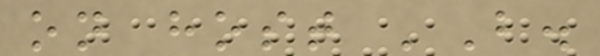on host 'B.
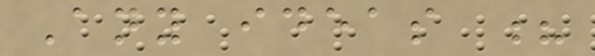Any ideas ?
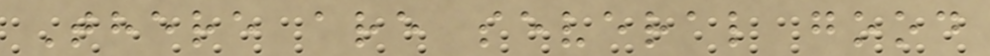There are several good
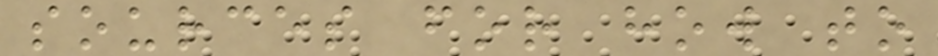sources for how to
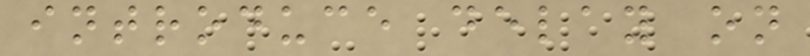introduce delay on
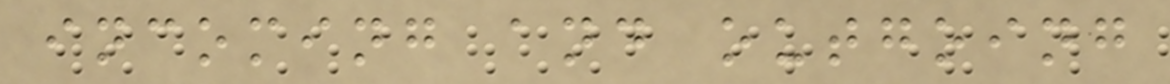incoming and outgoing
